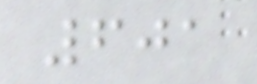601
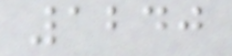1240
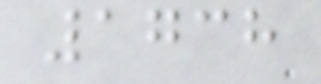1738
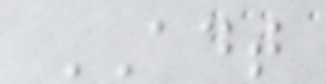ADT
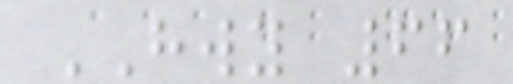HWY 66
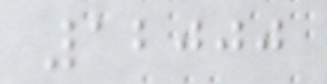12000
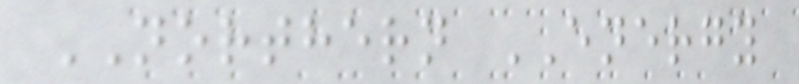NORTHERN ENERGY
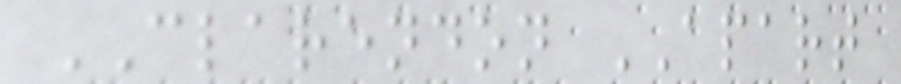CLARENDON APART
